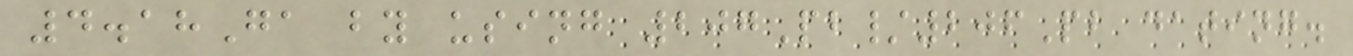4.18Ga by using 207Pb/206Pb dating.
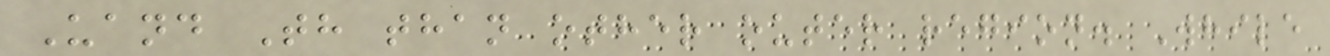Uand Th than other outer region. While
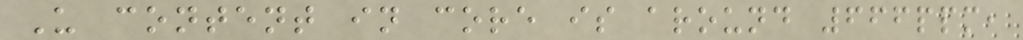U content in core is around 666ppm,
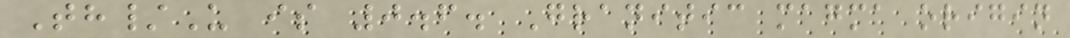Th/U is 0.6. Granitic magma origin
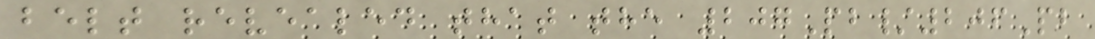belt revealed that the 207Pb/206Pb
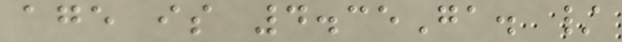age is 4.35Ga. /
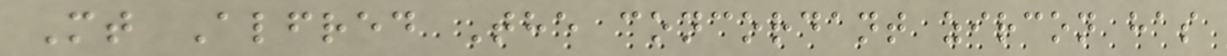Mt Alfred The concordant zircon has
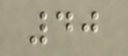40
